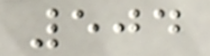504
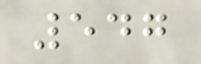547
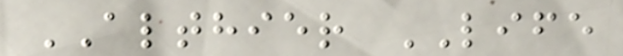ALTHIER LIFE
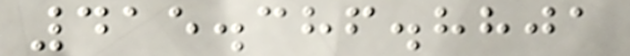415.386.8801
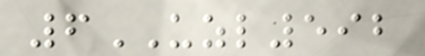6UZL592
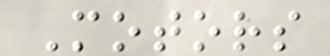Motors
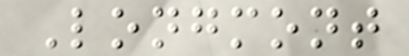Longmont
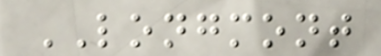LONGMONT
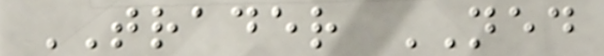TRADER NED
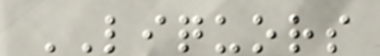LIQUORS
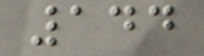144
